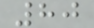80
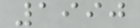1990
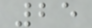25
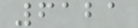6121
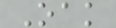Oak
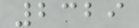2329
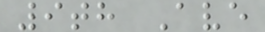9th Ave
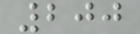200
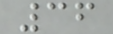36
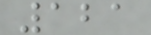121
